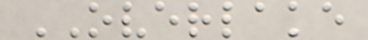OVERLAKE
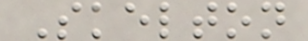Skelton
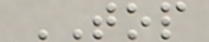TOP
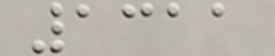1311
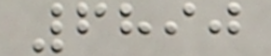6890
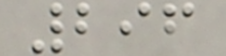296
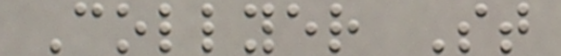Collyer St
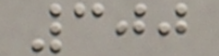300
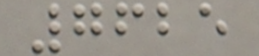7625
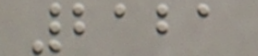2121
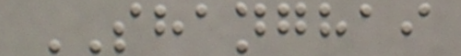SHANGHAI
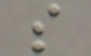s
